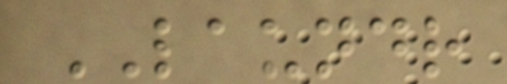LAUNDR
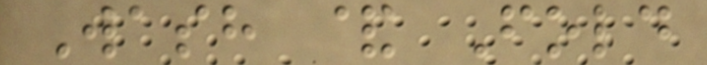Wash & Fold
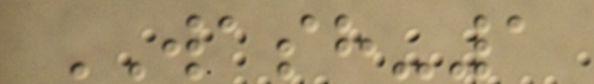WASH-1
